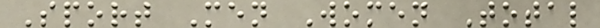Sport Men Women Total
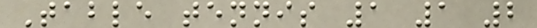Table tennis 1 1 2
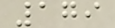179
